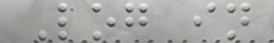Log in
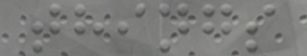things
